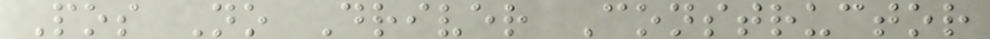Pos No Driver Constructor
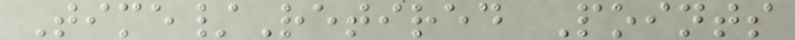Time/Retired Points
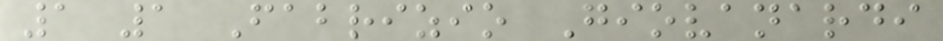1 1 Fabrizio Giovanardi
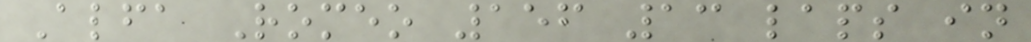Alfa Romeo 156 13 laps in
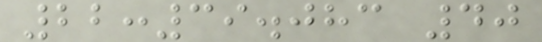22:39.083 40
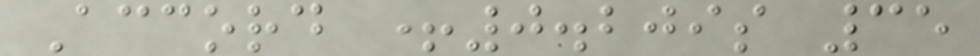Accord +0.209s 35
